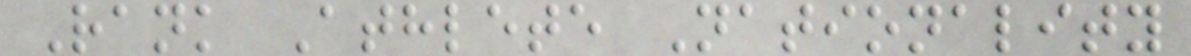Rank Athlete Nationality
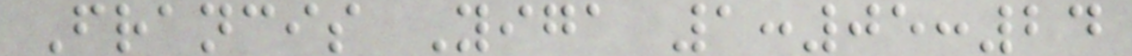Francis Yiga 1:05:24
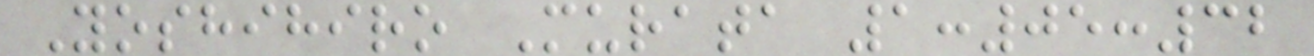Yoshihiro Murata 1:05:32
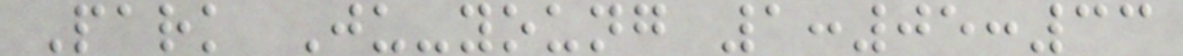Park Ju-young 1:05:33
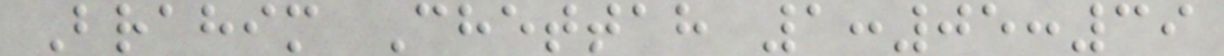Brahim Chettah 1:05:39
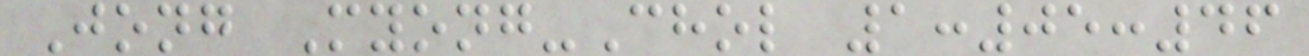Jong Myong-Chol 1:05:46
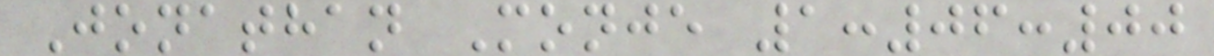Jonathan Monje 1:06:00
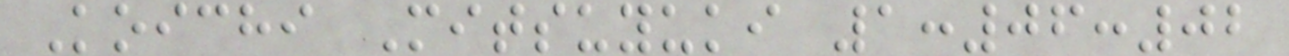Koichi Mitsuyuki 1:06:02
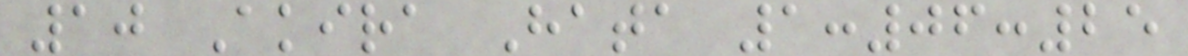10 Akira Hata 1:06:25
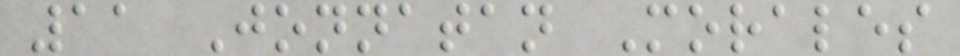11 Jonnatan Morales
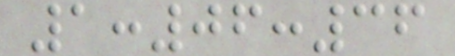1:06:36
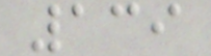139
